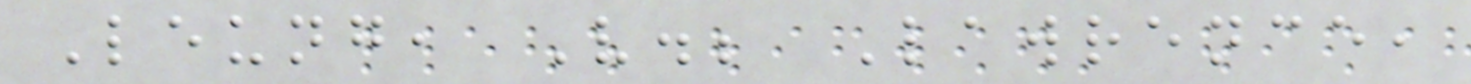Leung, V.; Lawrence,
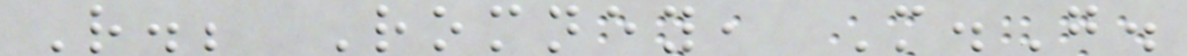R.; Romney, M.G.
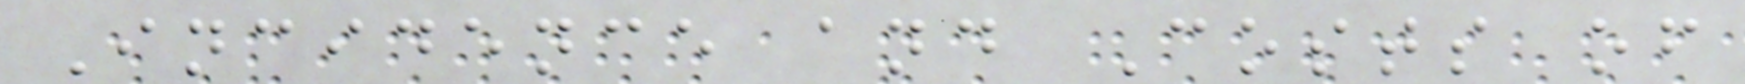Incidence and Costs of
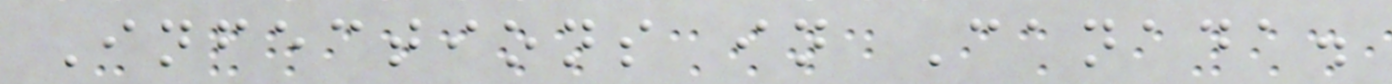Infections in Canada.
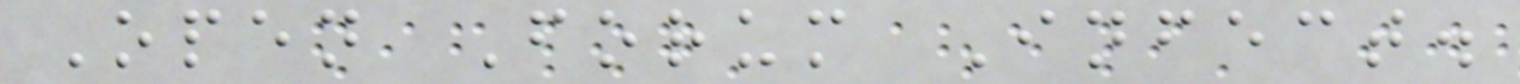Open Forum Infect.
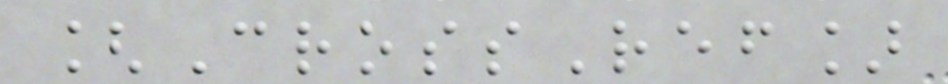[CrossRef]
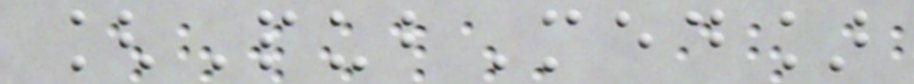[PubMed]
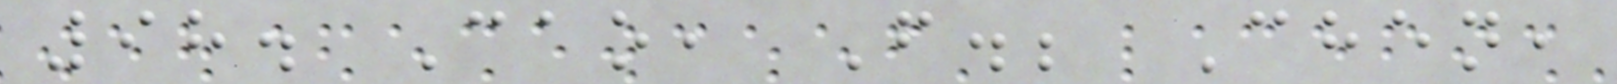98. Cao, F.; Chen,
